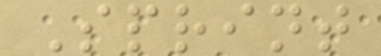Sprint
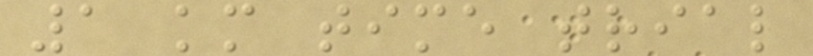1 km time trial
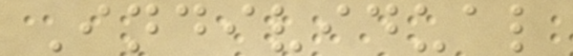Individual
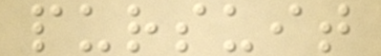pursuit
